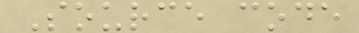Source code
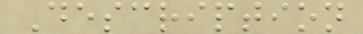Description
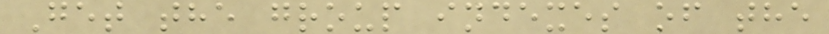Get the group indexes of the
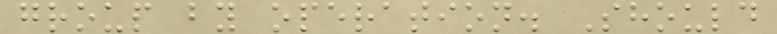group by operation. Should
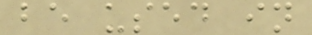be used in
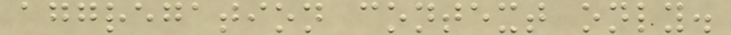aggregation context only.
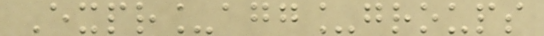Expr_agg_groups
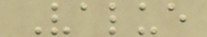Value
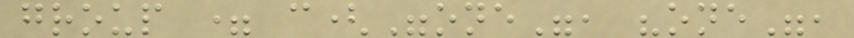group = c("one", "one",
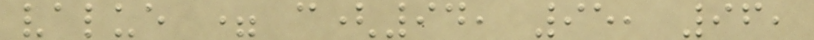value = c(94, 95, 96,
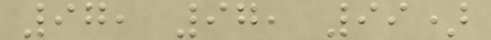97, 97, 99)
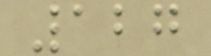127
